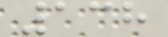138
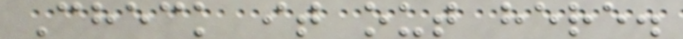Check it out here.
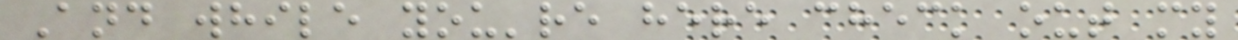And while you're here check out my
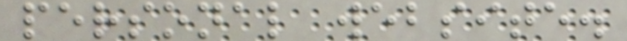personal website.
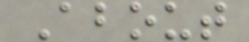About
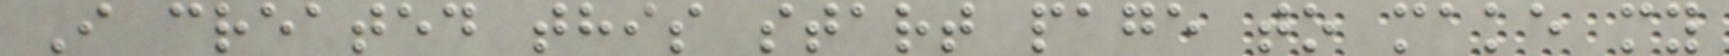I created this start page to make my
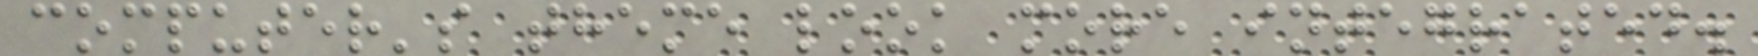computer's theme look more integrated.
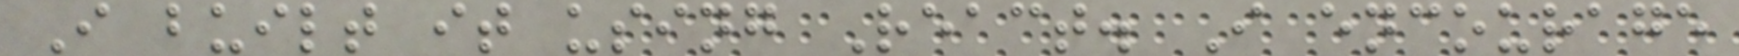I built it using React. I encourage
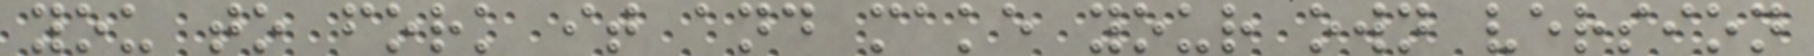you to fork it and make your own version
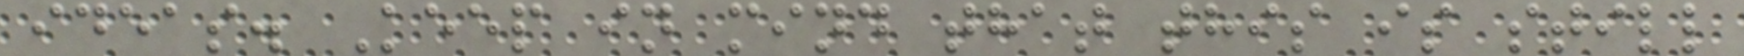ideas. Keep in mind that this is still
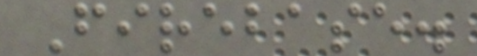Firebase.
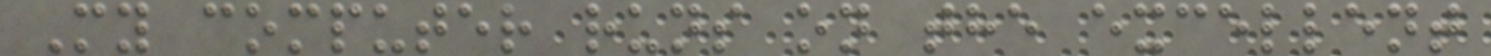My computer runs on the excellent
